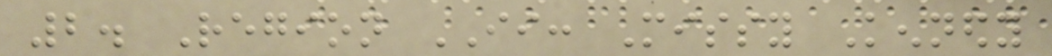2. Region II: Missy Kennedy
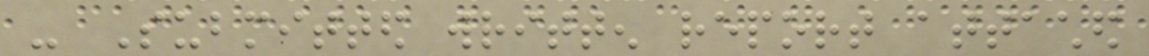- Submitted written report attached
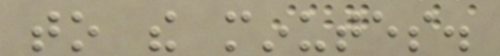to the minutes.
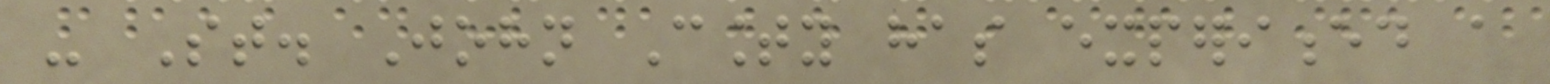- St. John County has experienced a
